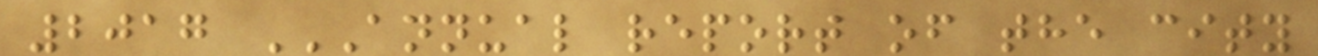2017 ANNUAL REPORT OF THE CITY
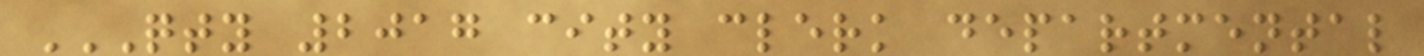QTY 2017 CITY CLERK DEPARTMENTAL
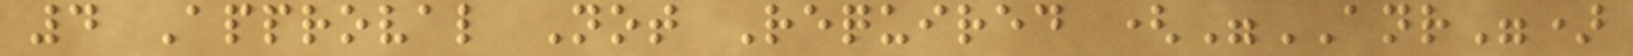4 Approval Not Required ("ANR")
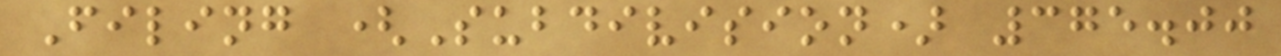Filing (Subdivision) 375.00
